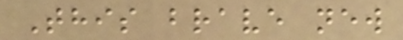This brave new
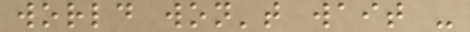world won't wait -
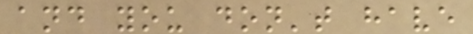and you don't have
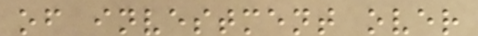of investment over
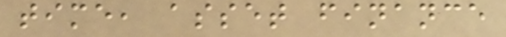time, asset finance
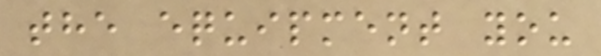the equipment you
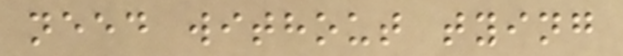need without tying
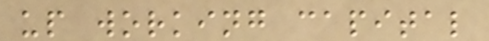up working capital
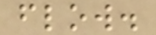flow.
